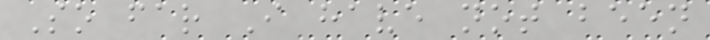So far I have not been
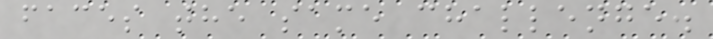faces the same challenge.
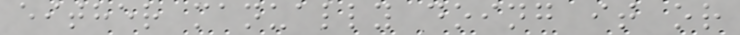either manually doing it or
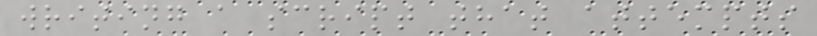writing a script that attempts
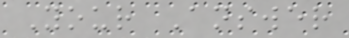Your Answer
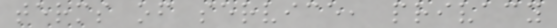terms of service, privacy
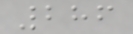286
